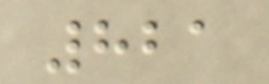821
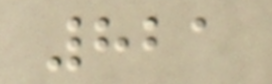821
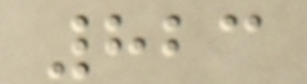823
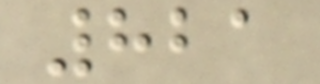821
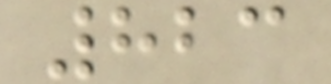823
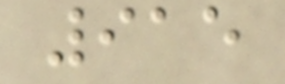915
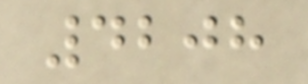4208
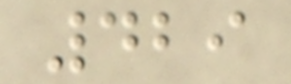429
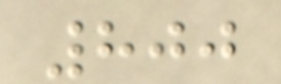800
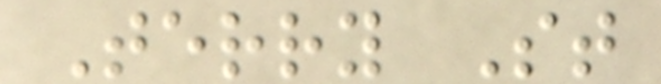Terry St
